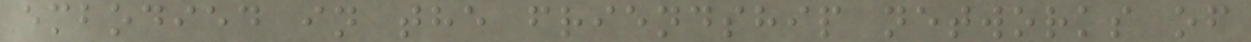embodied in the friendship networks of
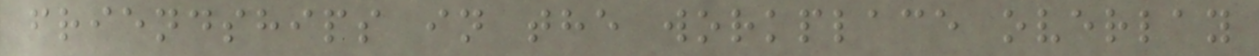friendships in the workplace overlay
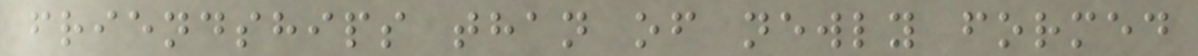friendships than of newly formed
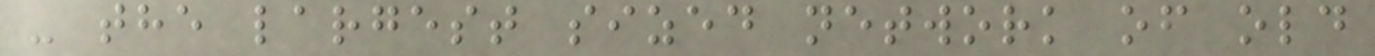- the largest sized network of old
